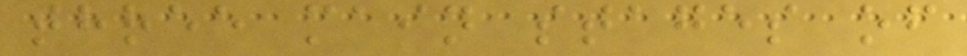three main stages of
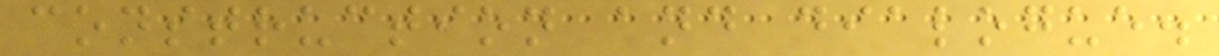construction and dialogue.
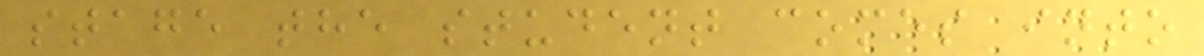stage the student comes into
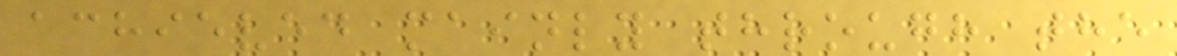achieved mainly through the
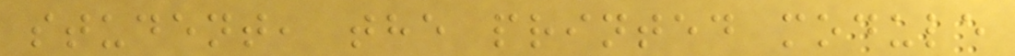student, the printed module
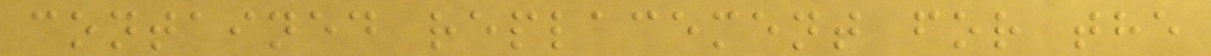contained replacement for the
